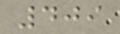409
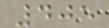405
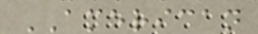AMERICAN
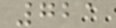721
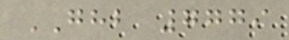GHB 7779
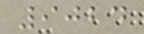9024
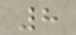8
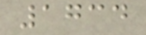1734
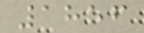1856
